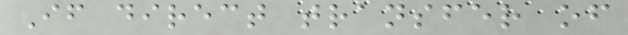If direct transfer of
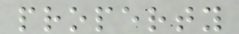property
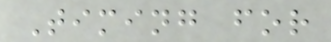Timing for
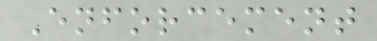Enforcement
